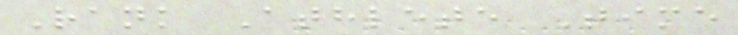Rank Athlete Time
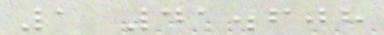1 41.608
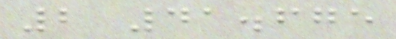2 41.675
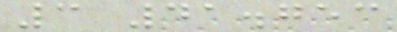3 41.753
